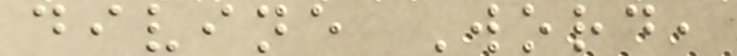divine Word,
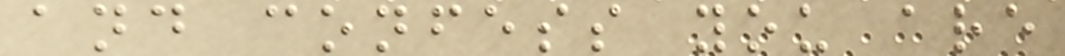and confess you are
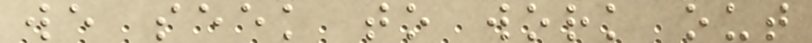we seek to work out
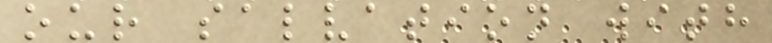our salvation with
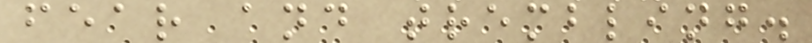fear and trembling.
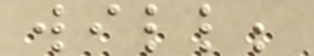will;
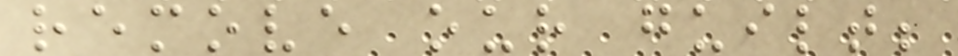remove our guilt;
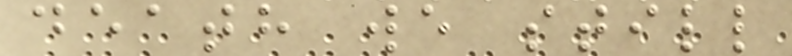death we still
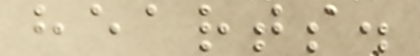hearts.
